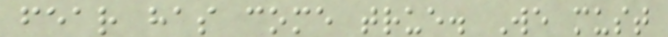fear has come true. We must
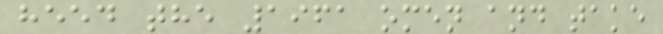heed the 1961 omen and take
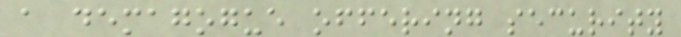a demagogue offering security
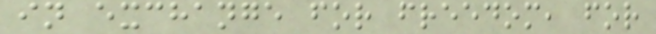in exchange for freedom, for
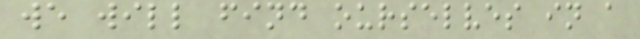we will find ourselves in a
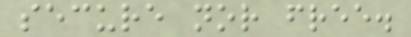secure nor free.
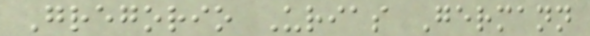Gregorio Urias Germann
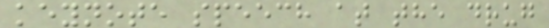keynote speech at the drug
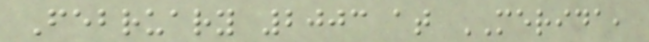February 2003 at MERIDA,
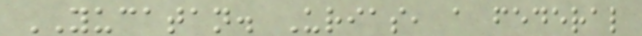YUCATAN. Urias, a federal
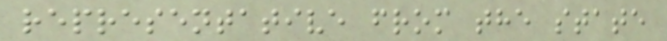representative from the state
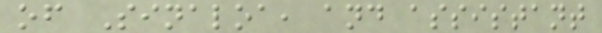of Sinaloa, and assistant
